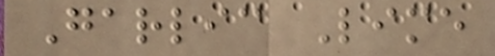Garlic Lime
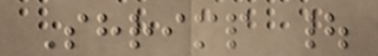Shrimp |
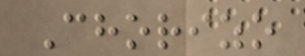Chorizo
